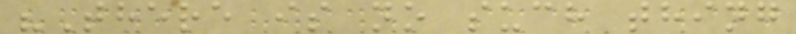"There is no such thing
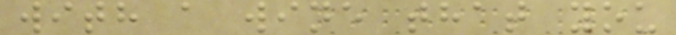with a wine that you
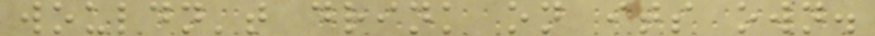wouldn't drink on its own.
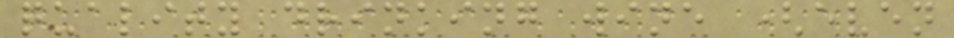quality drinking wine (even
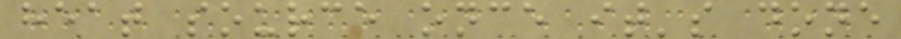heat source once it's done
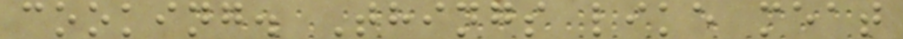cooking. Things like meat
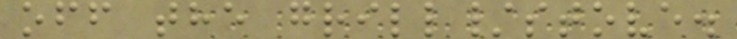off the grill/stove.
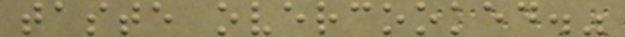taste overcooked."
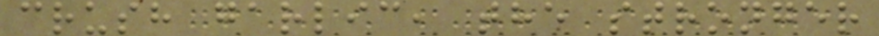crush garlic, the stronger
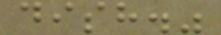dish."
